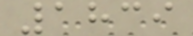1839
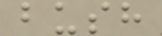bush
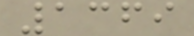1369
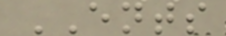ENTS
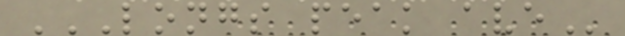LONGS PEAK AVE
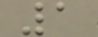1
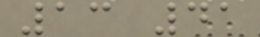13 41
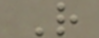R
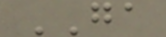GA
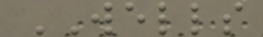WELLS
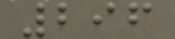296
